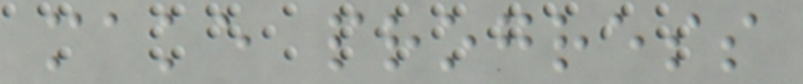make progress
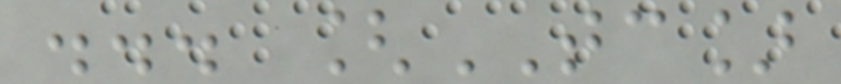... [TC]
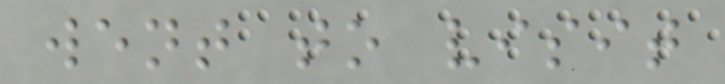went to visit
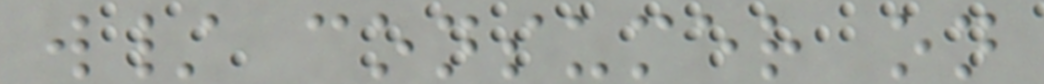w/ consumer on
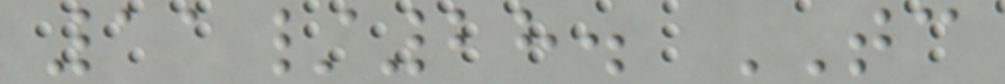11/28. TC
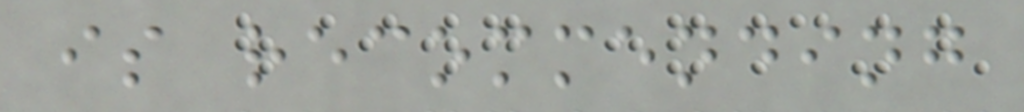is recommending
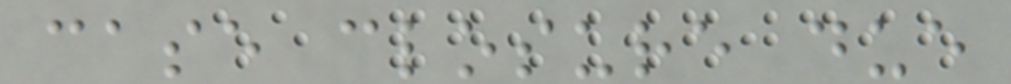case closure due
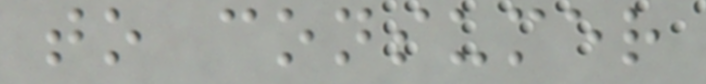to consumer
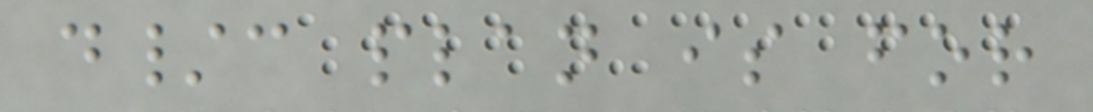d/c plan is for
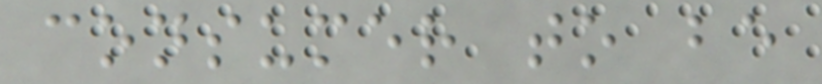consumer to be
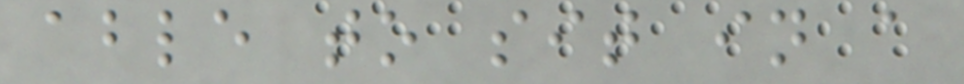able to sit in a
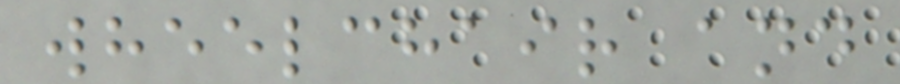wheelchair and
